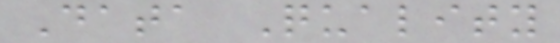Data Quality
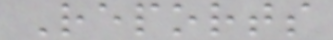Reports
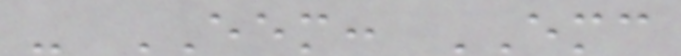- EEM: EMC
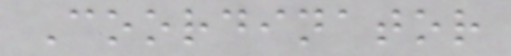Coordinator
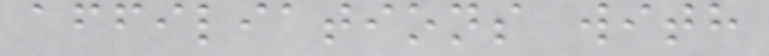affiliations with
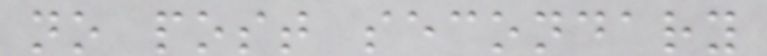no post secondary
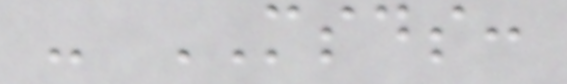- MSDS:
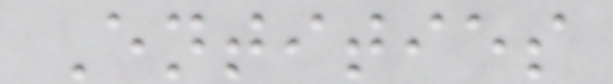Entities
